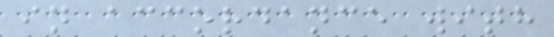in accordance with
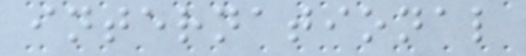international
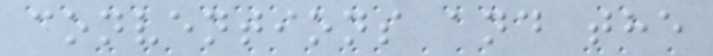conventions and the
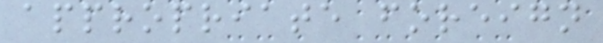appropriate foreign
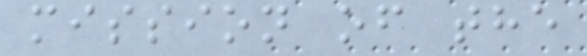mission of the
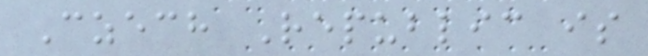Czech Republic is
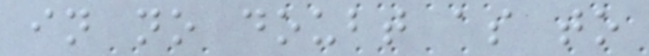in no doubt as to
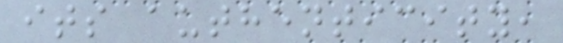its authenticity,
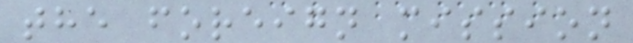the foreign mission
